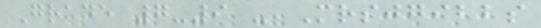Grade 7-9 - Mrsjgibbs
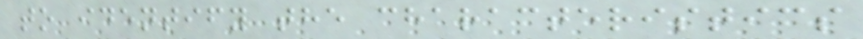to identify the characteristics
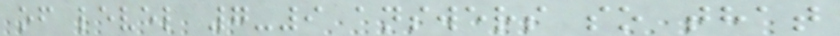of level 7-9 answers so that
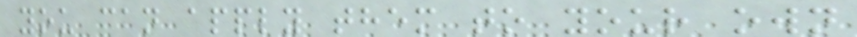you can apply them to your own
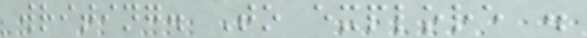writing. To explore .
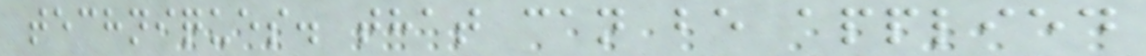techniques. that can be applied
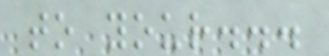to your...
